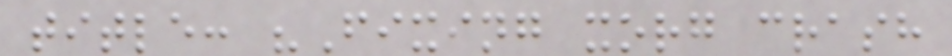title: "Fixing xorg crash
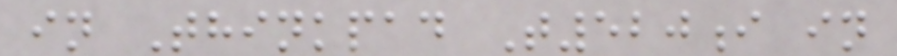in Thinkpad T520i in
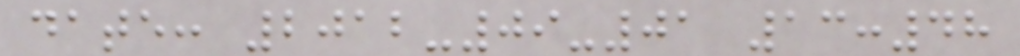date: 2012-09-01 13:48
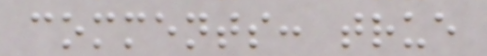comments: true
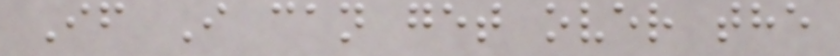If I can get over the
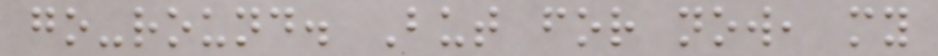go-round. But for now, my
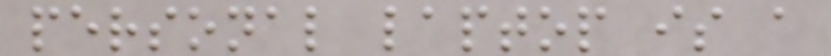personal laptop is a
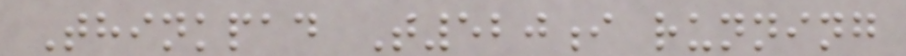Thinkpad T520i running
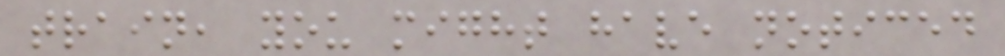train, you might have noticed
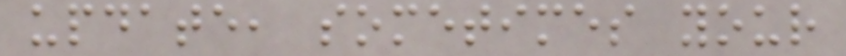update, sometimes your
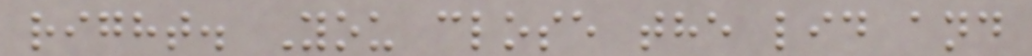right. You close the lid and
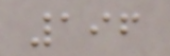196
